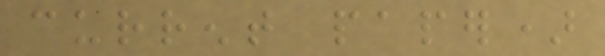current paper)
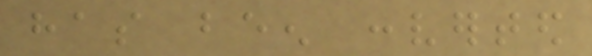has been converted
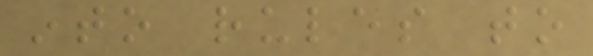into rules to
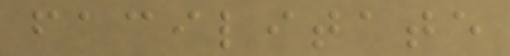facilitate
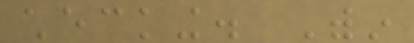checking. Within
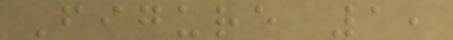Figure 1,
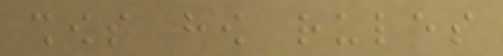shows how rules
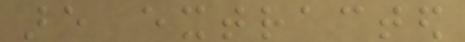are extracted
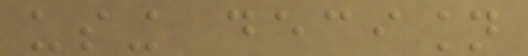using decision
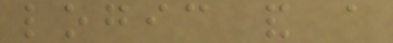logic and a
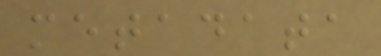metadata
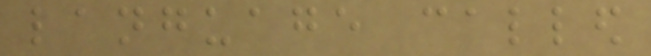language called
